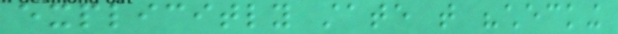explicitly state that "checking
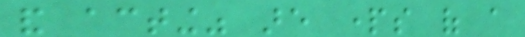and acting" are parts of a
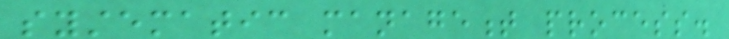systematic management process.
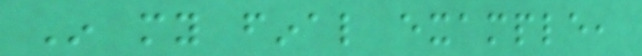In my final example,
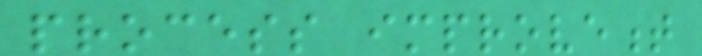process improvement
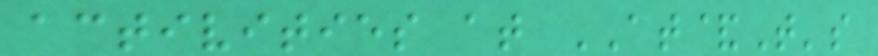activities at AT&T's
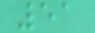51
